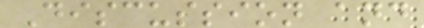Discussion and
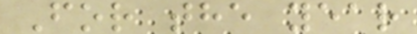For the year
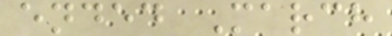ended March
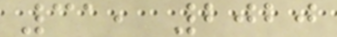31, 2020
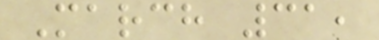March 31,
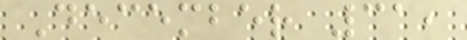December 31,
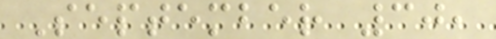September 30,
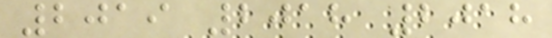2019 2018 2018
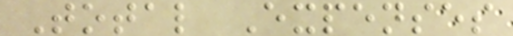Total Expenses
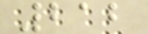212
